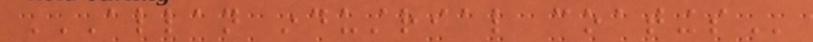ALLAN INDUSTRIAL COATINGS
